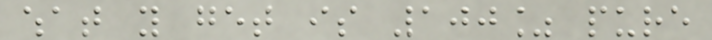what you get is 100% pure
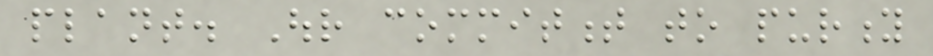plant. Our commitment to purity
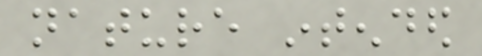nature intended
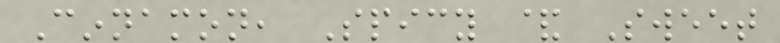Cinnamon, Spicy & Sweet
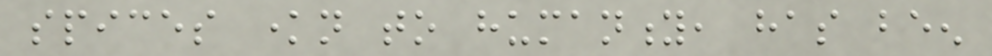spices known to humanity, has been
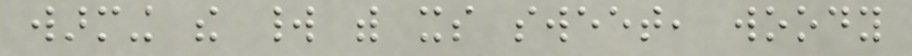warming the world with its sweet, woody
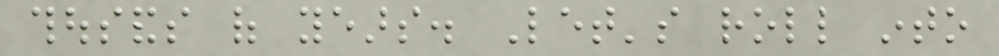thousands of years. Let's roll into
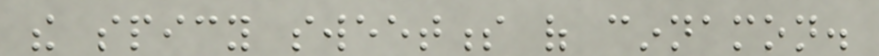the spicy sweetness of cinnamon.
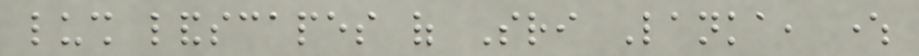lush landscapes of Sri Lanka, where
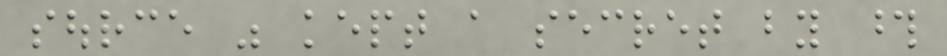source was kept a secret by those
